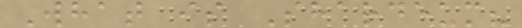What is Shardeum?
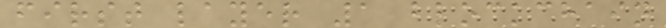first layer 1 blockchain
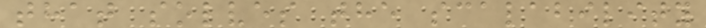that solves the scalability
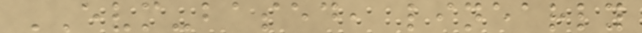EVM-based, linearly
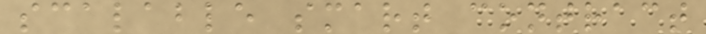scalable smart contract
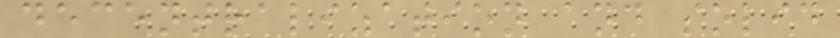decentralization and solid
